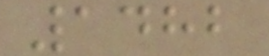1482
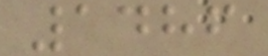1486
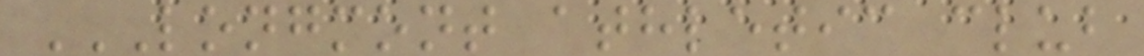LONGMONT ATHLETIC CLUB
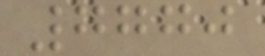7770
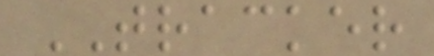TRACKER
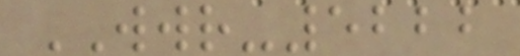WWR-5222
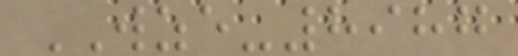WZE-8987
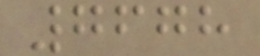7678
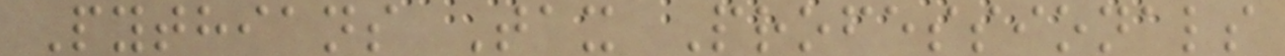Pythians Tax Professionals
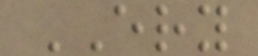ERY
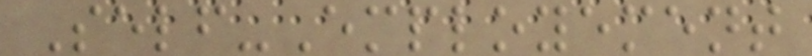Self-Employement
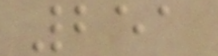251
